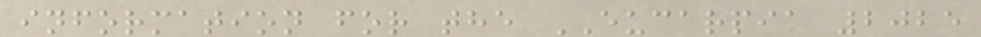information for the EUCARPIA 2025
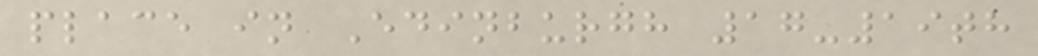place in Edinburgh 17-19th
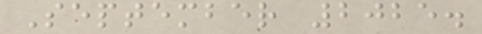September 2025.
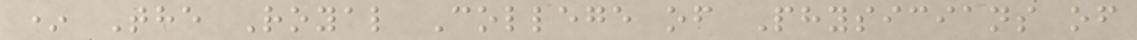* The Royal College of Physicians of
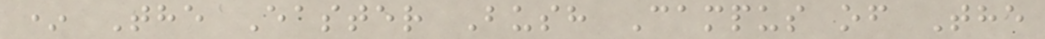* The Easter Bush Campus of The
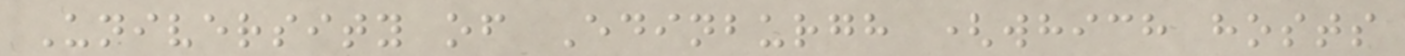University of Edinburgh (which hosts
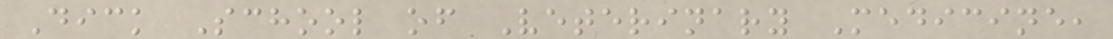Dick School of Veterinary Medicine,
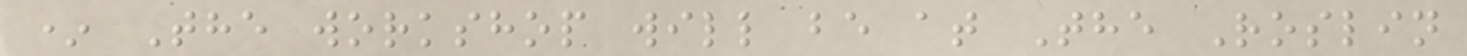* The workshop will be at The Roslin
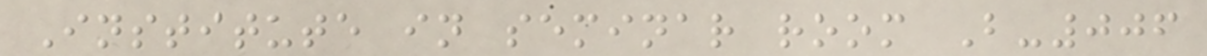Institute in seminar room B-006
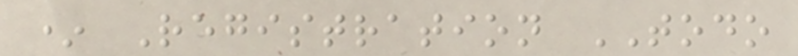* Registration TODO
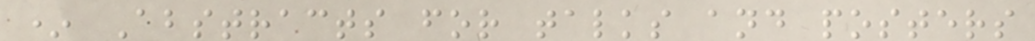* Abstracts for talks and posters
